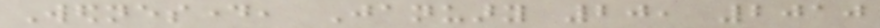Wednesday, January 20, 2010
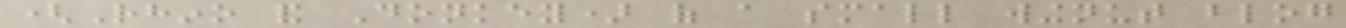(Rhino and Donkey) of a small wingnut blog
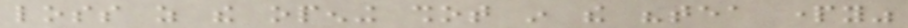loss as the opening shot in the "tea party"
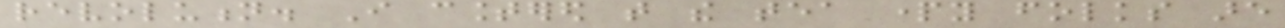revolution. I countered that the tea party folks are
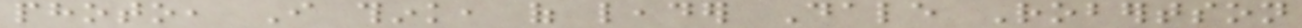photo, I think, of leader Dale Robertson
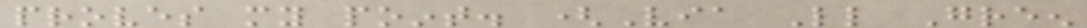proves my point. (Via Little Green
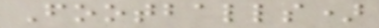Footballs)
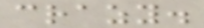crazy.
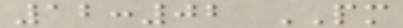12:02 PM
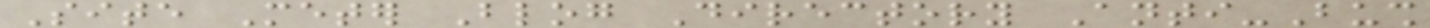Site Meter Blog Directory Anti-Bush
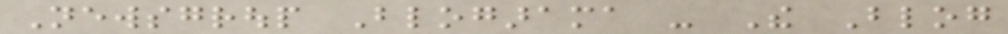Newsgroup Blogarama - The Blog
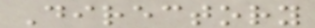Directory
